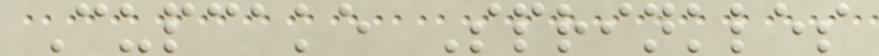Cupcake Sprinkles
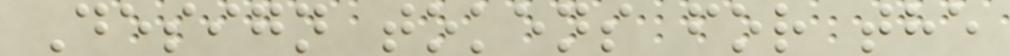Design tokens for the
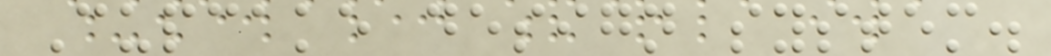Cupcake design system.
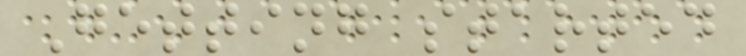Getting started
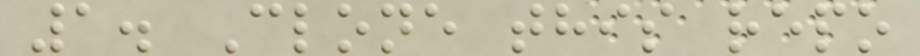1. Clone this repo
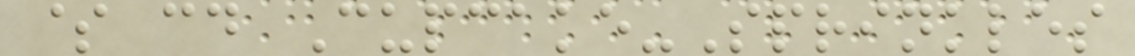$ cd Cupcake-Sprinkles
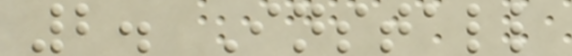2. Install
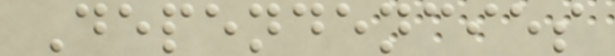Dependencies
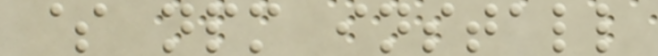$ npm install
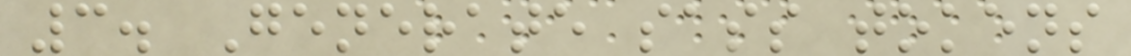3. Generate sass tokens
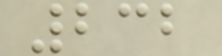232
